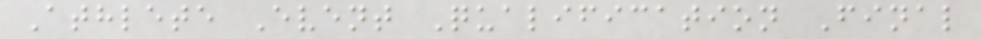Athlete Event Qualification Final
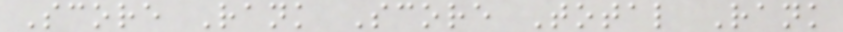Score Rank Score Total Rank
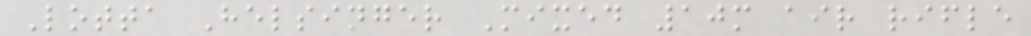Lotta Helsinger Mixed 10m air rifle
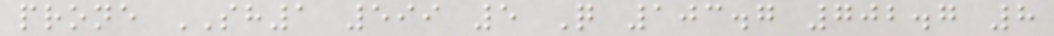prone SH1 599 5 Q 103.7 702.7 8
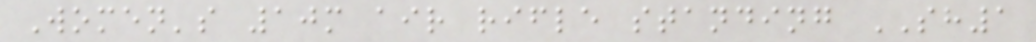Women's 10m air rifle standing SH1
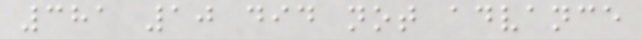381 10 did not advance
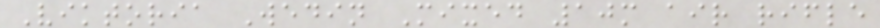Viktoria Wedin Mixed 10m air rifle
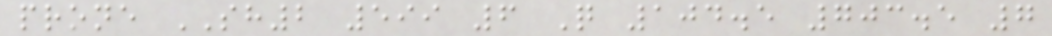prone SH2 599 6 Q 104.5 703.5 7
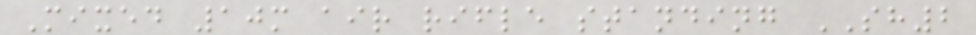Mixed 10m air rifle standing SH2
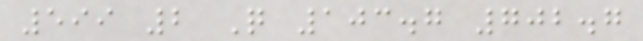599 2 Q 103.7 702.7
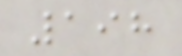198
